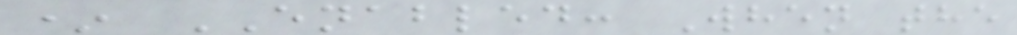* ENABLED: When the
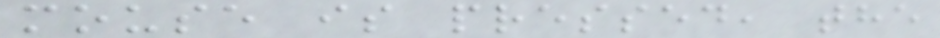mouse is pressed, the
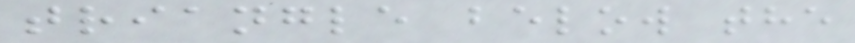triangle below the
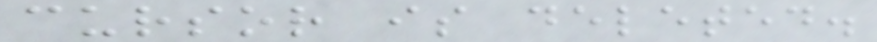cursor is deleted.
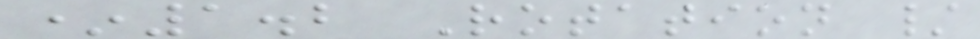*1.2 Rotation /
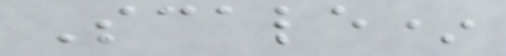Scale*
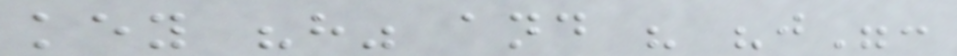key "h" and " "j":
